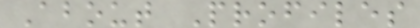About Profiles
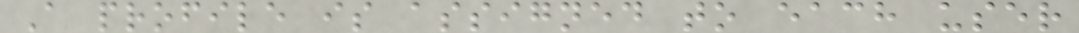A profile is assigned to each user
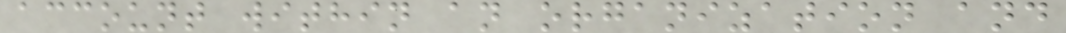account within an organization and
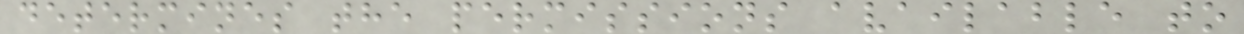determines the permissions available to
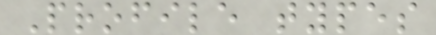Profile types
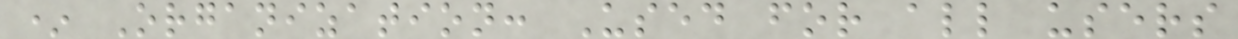* Organization: Used for all users
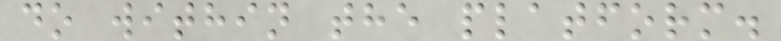do within the platform.
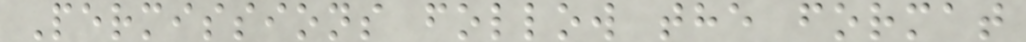Permissions follow the format
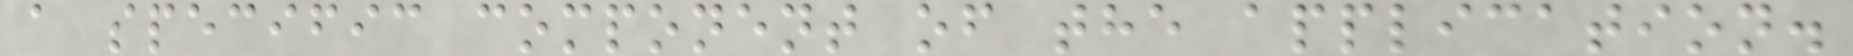a specific component of the application.
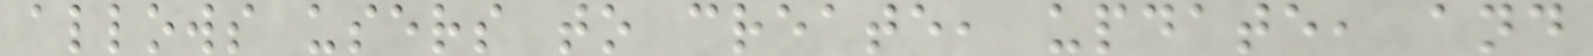allows users to create, update, and
